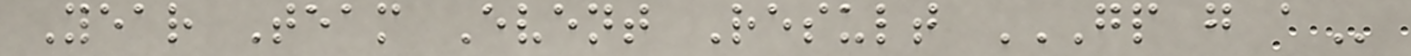Year Team Event Result GP G A
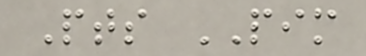Pts PIM
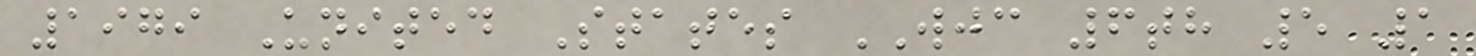1979 United States WJC 6th 5 1
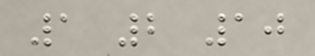1 2 10
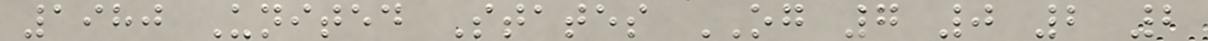1980 United States OG 7 0 2 2
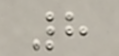8
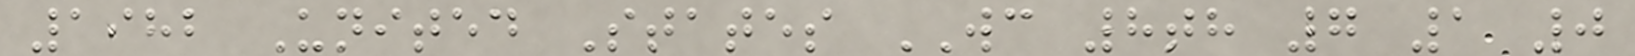1982 United States WC 8th 7 1 0
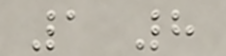1 8
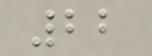22
